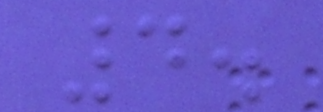4.
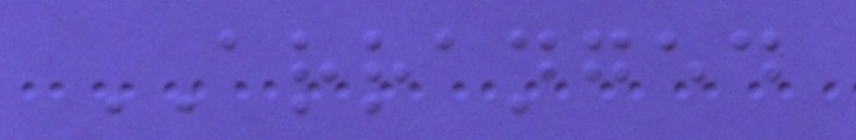ARRANGED
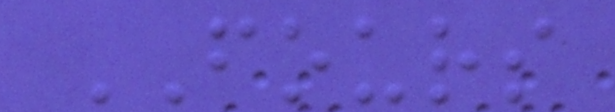FOURS
